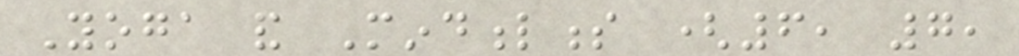Yoga and Mindfulness (6, 7,
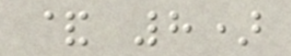& 8)
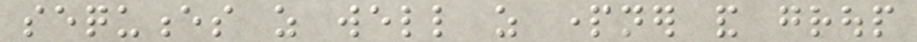sequences as well as partner and group
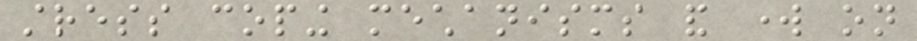stress coping mechanisms and work on
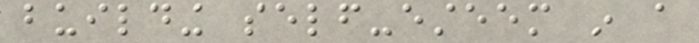building self-esteem in a
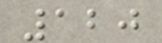120
